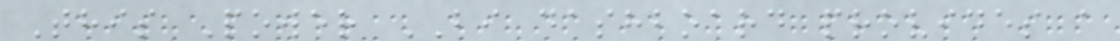This Power BI dashboard provides a
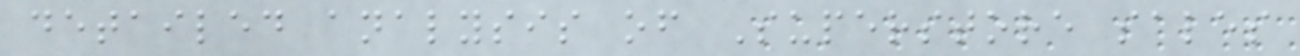detailed analysis of Superstore sales
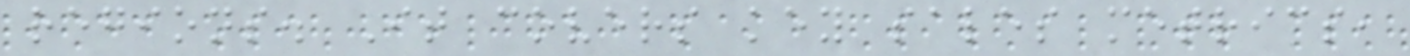regions. It covers key sales metrics,
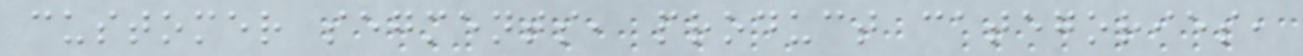customer segments, product categories,
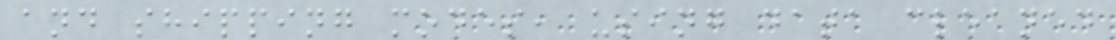and shipping modes, using data cleaned
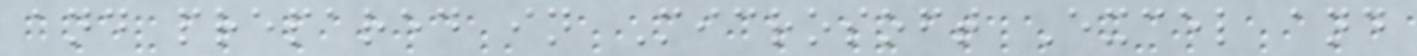and prepared in Microsoft Excel and
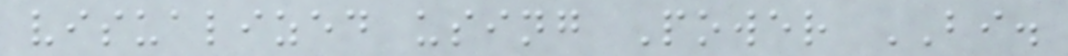visualized using Power BI.
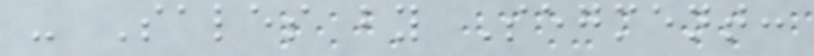- Sales by Segment:
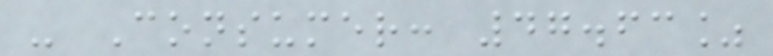- Consumer: 47.63%
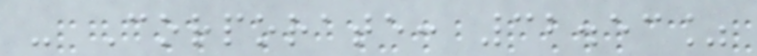- Corporate: 32.53%
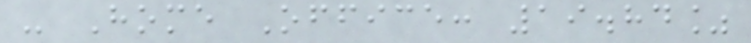- Home Office: 19.84%
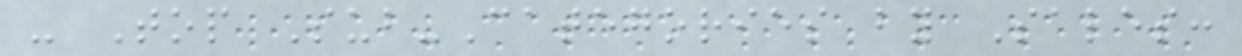- Top Sub-Categories by Sales:
